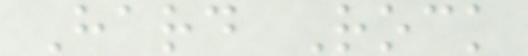Hard Rock
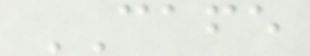CAFE
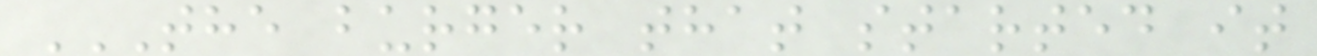THE BURGER THAT STARTED IT
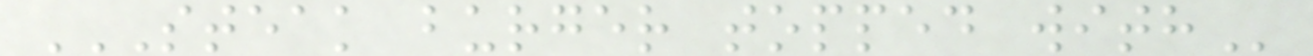STEAK BURGER TOPPED WITH
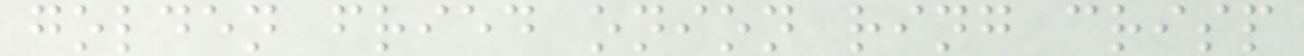golden fried onion ring crisp
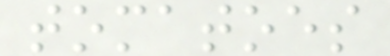tomatoes
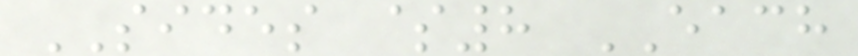SIDES $8 EACH
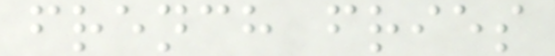french fries
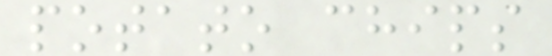potato chips
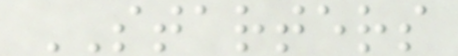STARTERS
